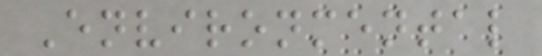Environmental
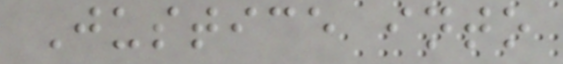Justice into
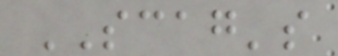SCAG's
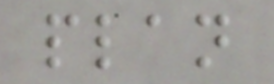plan
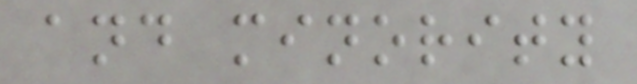and minority
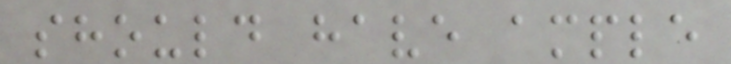should have ample
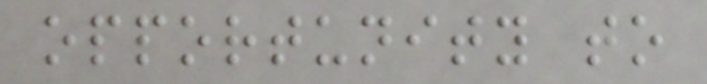opportunity to
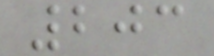203
